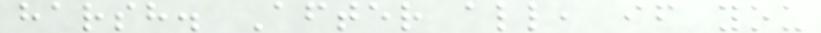harsh. After all, if you
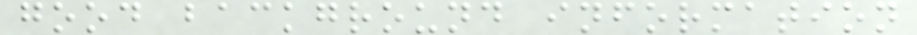good background information
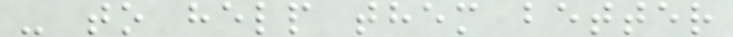- to help them better
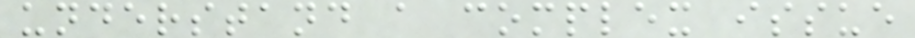understand a complex issue
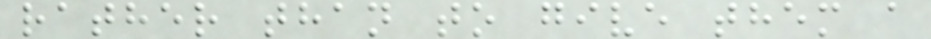rather than to give them a
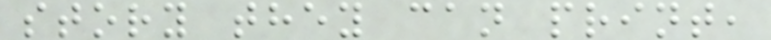story they can print,
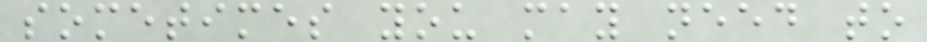sometimes you may need to
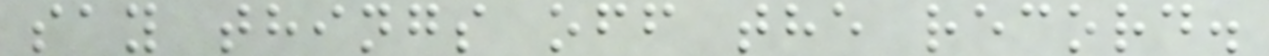say things off the record.
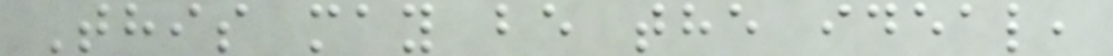This may be the ideal,
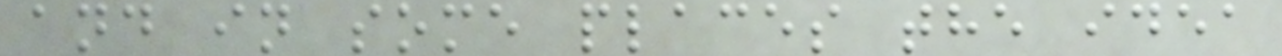and in some places the idea
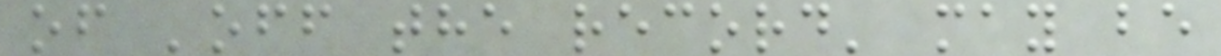of 'off the record' may be
